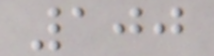100
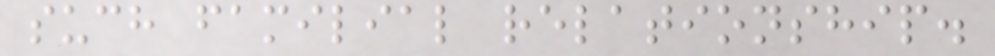such familial relationship.
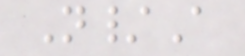N/A
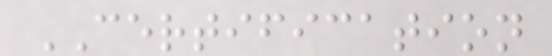CERTIFICATION
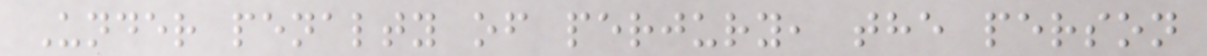Under penalty of perjury, the person
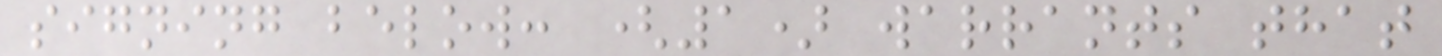signing below: (1) warrants that
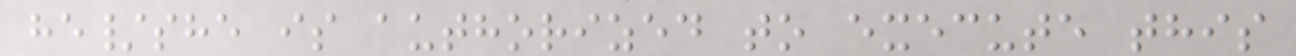he/she is authorized to execute this
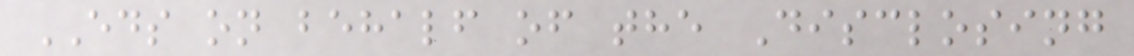EDS on behalf of the Disclosing
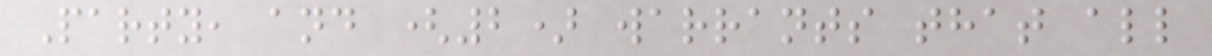Party, and (2) warrants that all
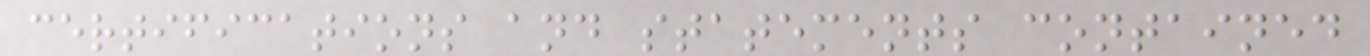certifications and statements contained
